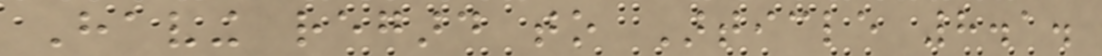Having regard to Article 8.1.
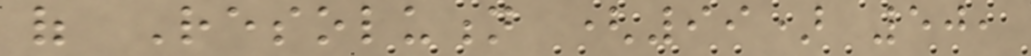of Resolution (99) 50,
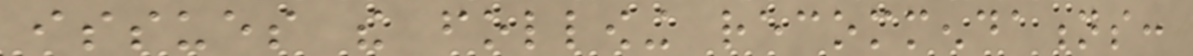issues the following recommendations:
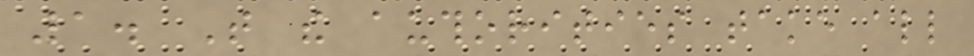1. That the authorities take all
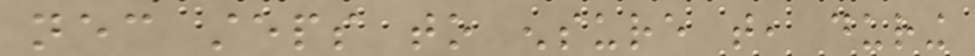necessary steps to ensure that, during
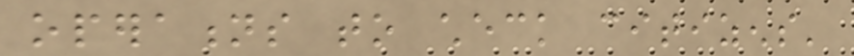operations to check citizens'
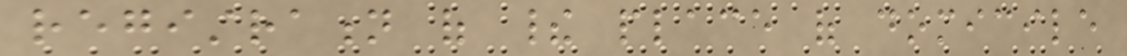registration of their place of domicile
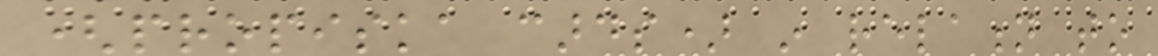(propiska cards) in relation to
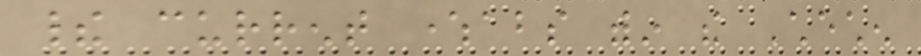their current whereabouts within the Chechen
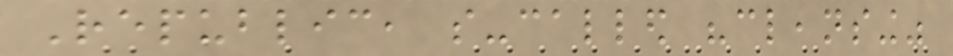Republic, so-called "cleansing"
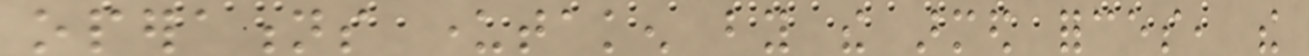operations undertaken by the armed forces, the
